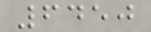6450
